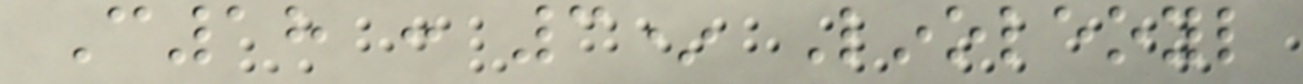C18 : 3* Linoleoyl
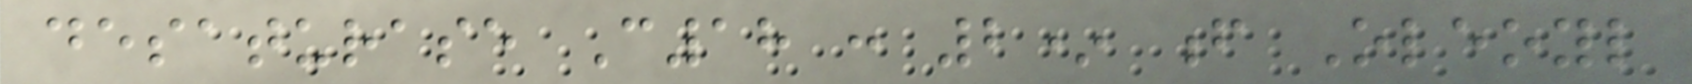desaturase C18 : 2* f Oleoyl
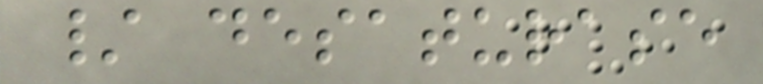/ desaturase
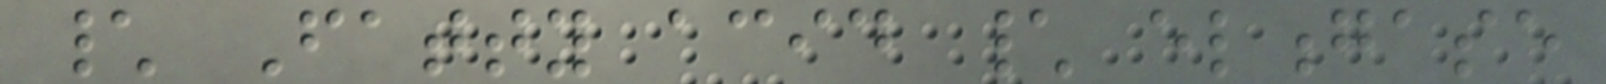\ Fatty acid \ elongase
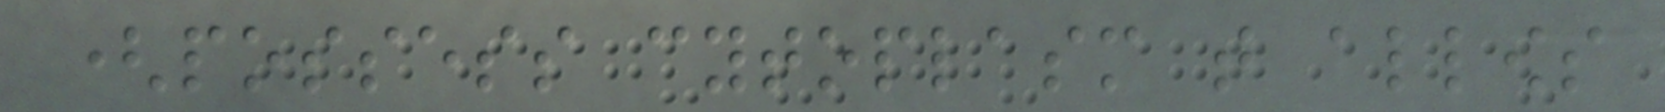(possess cytoplasm that allows
